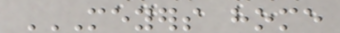MEYERS HOME
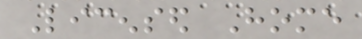Licensed Home
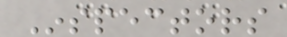Inspectors
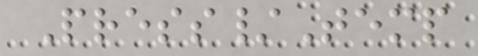Press/Temp
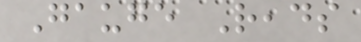Gauge Reads
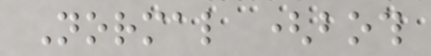Normal (both
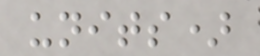units)
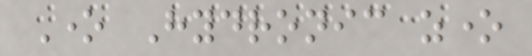One Hydronic zone
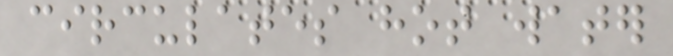circulates hot water
